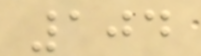104
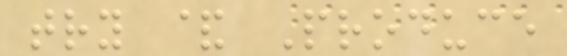try & Produce
